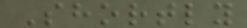Shortly
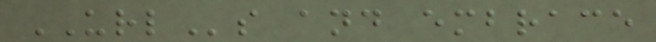URLs and embrace
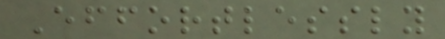Effortlessly
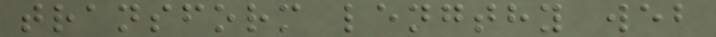transform lengthy web
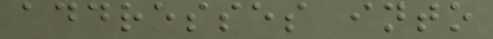addresses into
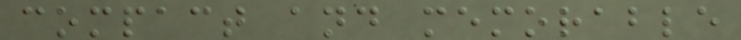compact and memorable
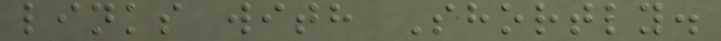links with Shortly.
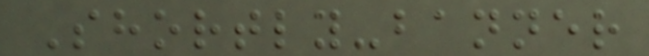Shortly-banner
